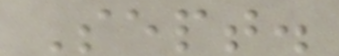Sept.
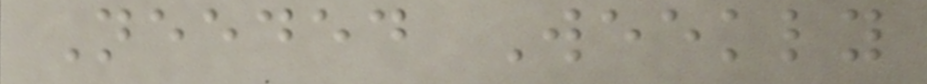Needed Weekly
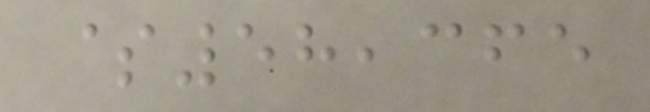$58,365
